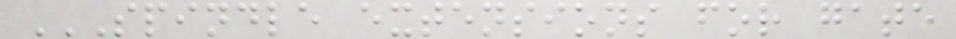SPINDLE EXTENSIONS FOR GATE
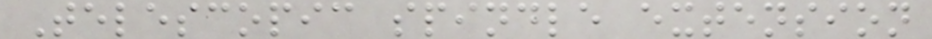Telescopic spindle extension
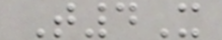T4X
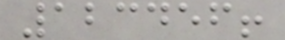123456!
